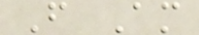F Am
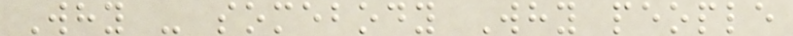Why - somebody Why people
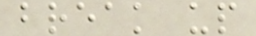break up
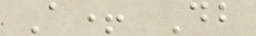A+ Db
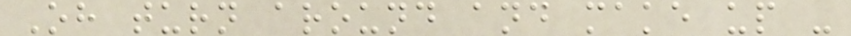Oh turn around and make up -
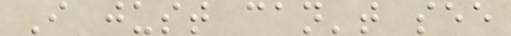I just can't see
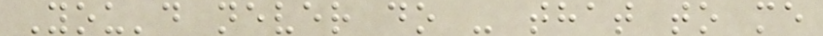You'd never do - that to me
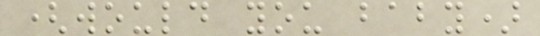(would you baby)
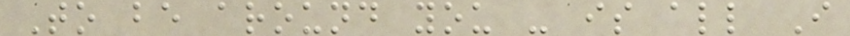To be around you - is all I
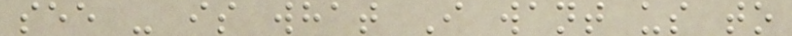see - is what I want us to
